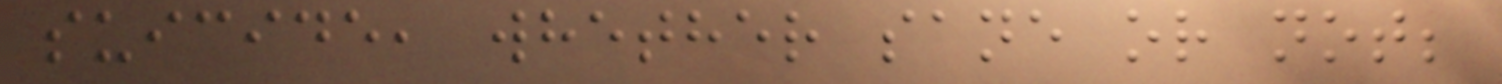suicide, whether sane or not;
